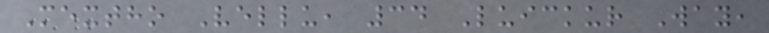Mextho Vellu, 34 Luickur Way,
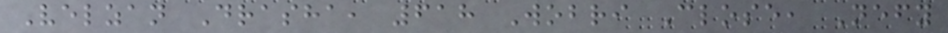Velzan Drasha, 618 Wobri Close, Nefy
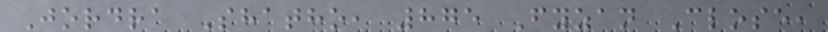Jordra Shatho, 875 Fyzan Close,
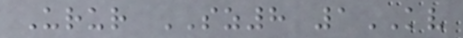Urur SZ8 1KV
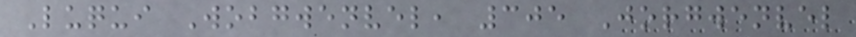Luqui Wobgwenvel, 305 Jorgwenvel
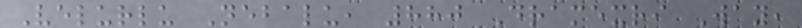Velurlu Nebalu, 880 Dramexri Way,
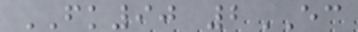FK90 2EC
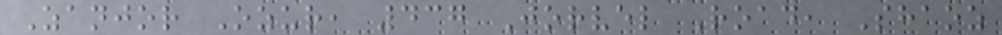Zanjor Ozur, 437 Jorvel Road, Shaoz
